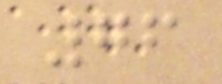76
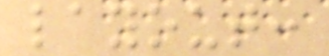layout:
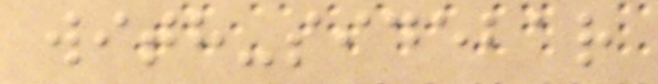with-sidebar
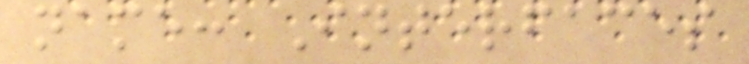name: Interfaces
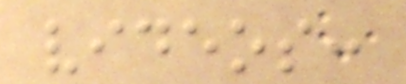videos:
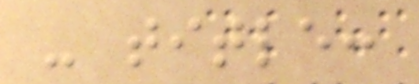- title:
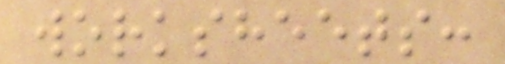worksheets:
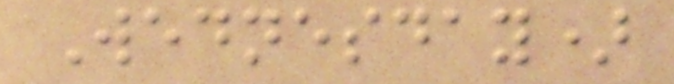Wednesday)
